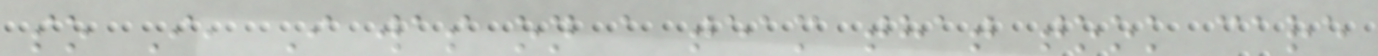so I, I was on a team that took care
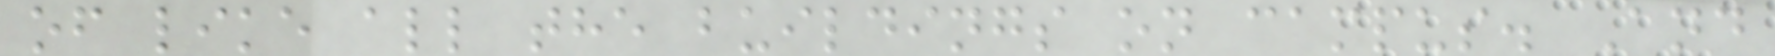of like all the buildings on campus. And
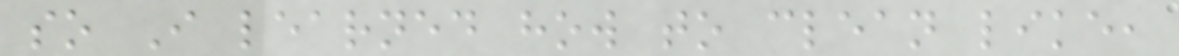so I learned how to clean like,
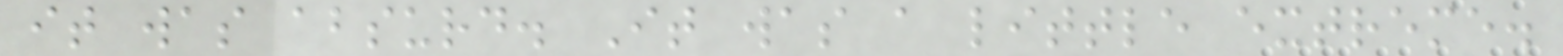it was absurd. It was a little extreme.
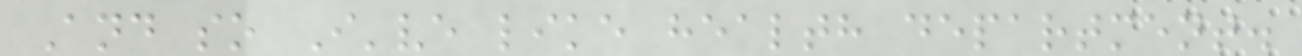And so I've like health department.
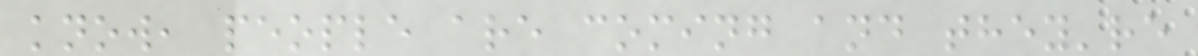know, people are coming and they're
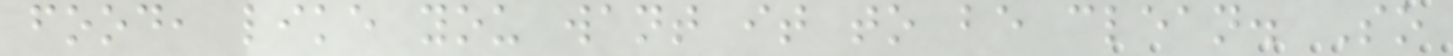food, like you want it to be clean. So
